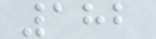182
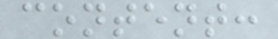content:
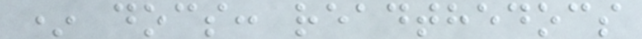* docs: readthedocs
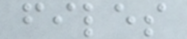files
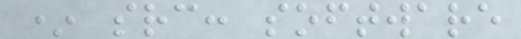* src: software
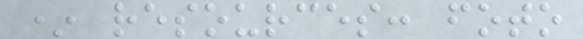* resources: foto
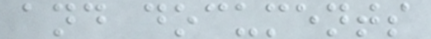and documents
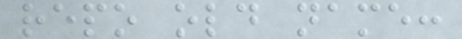repo old name:
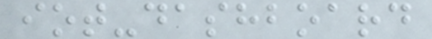iot-dashboard
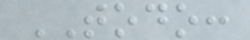TODO:
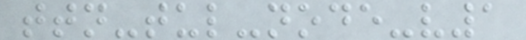ttn-tul-node-v1
